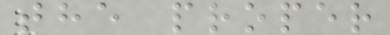the proper
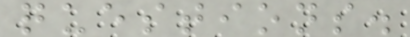questions.
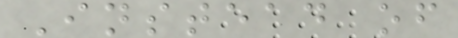Instead of
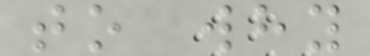to why
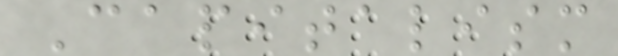Capitalism
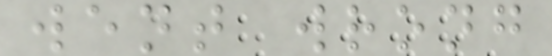went wrong
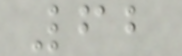62
